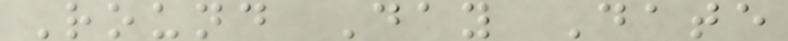Round Day Date
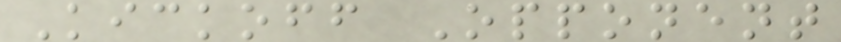Kickoff Opponent
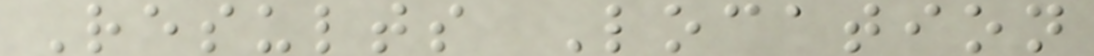Results Location
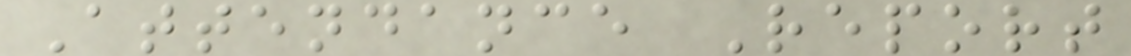Attendance Report
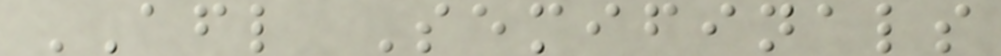AFL Semifinals
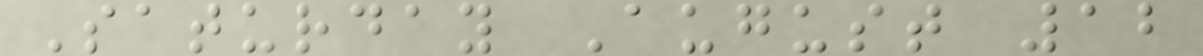Saturday August 12
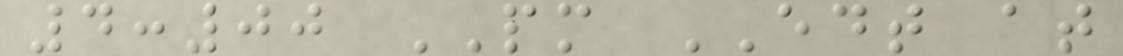4:00 PM EDT at
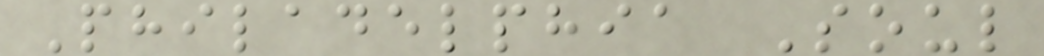Philadelphia Soul
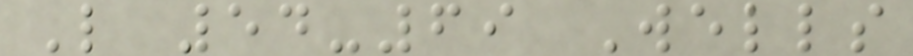L 54-69 Wells
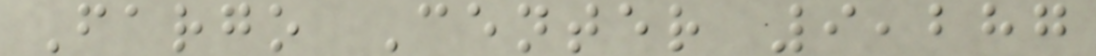Fargo Center 9,287
